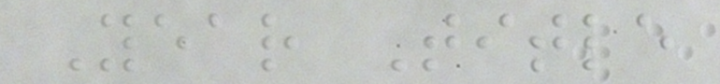Year Title
